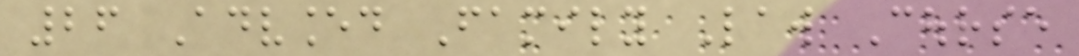26 Advanced Family Law Course
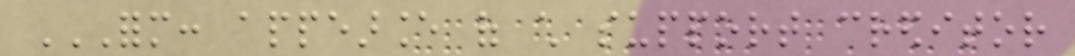FORM: APPEARANCE OF CHILD SUPPORT CREDITOR
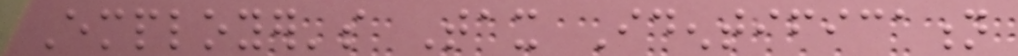Employer's Tax Identification
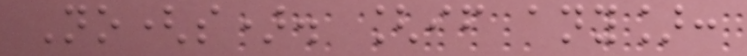No(s). [if any]:
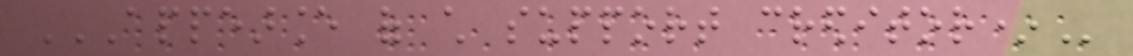APPEARANCE OF CHILD SUPPORT CREDITOR*
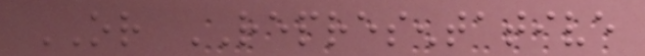OR REPRESENTATIVE
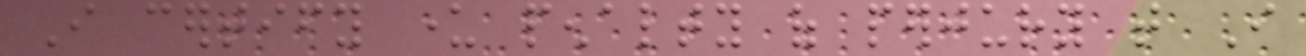I certify under penalty of perjury that I
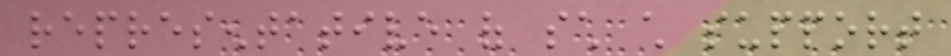representative of such child support
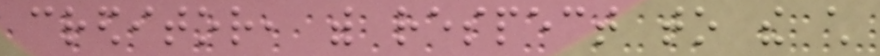creditor, with respect to the child
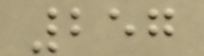257
